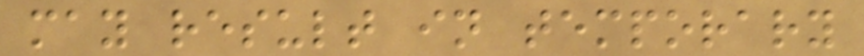may result in temporary
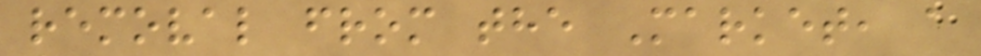removal from the Market, a
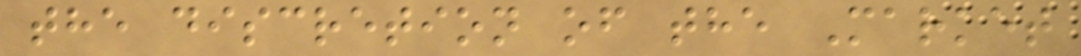the discretion of the Market
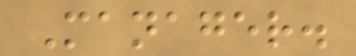Manager.
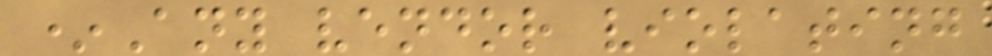*Any vendor violating
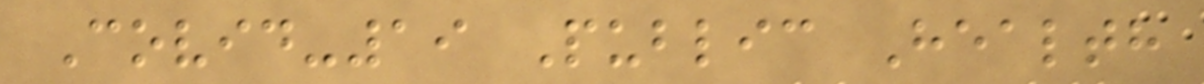Covid-19 Public Health
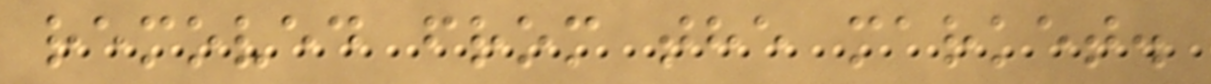removed from the market.
